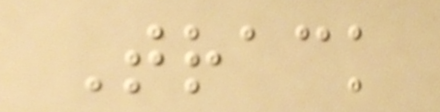Track
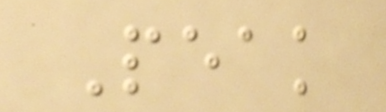Peak
